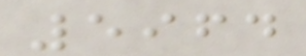5964
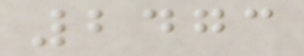2473
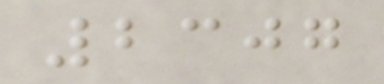2307
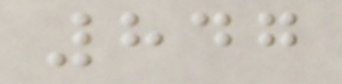847
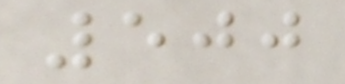500
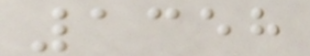1358
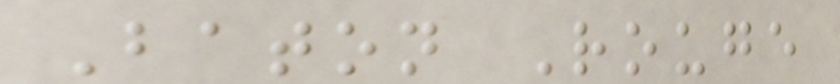Baton Rouge
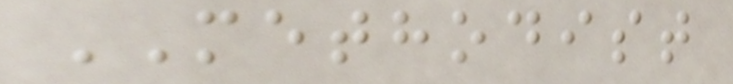METHODIST
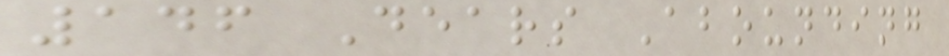146 Dears Abounding
